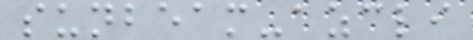sunbeam-azcli
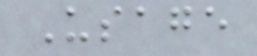Usage
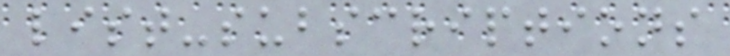list-subscriptions
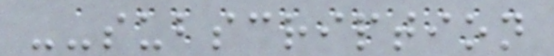--subscription
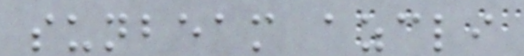sunbeam azcli
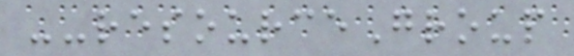--resourceGroup
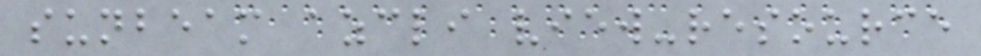sunbeam azcli view-resource
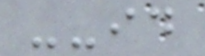--id
